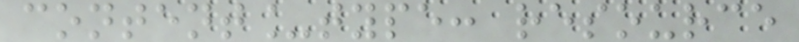content_type: resource
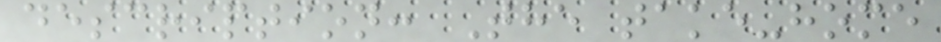description: The take-home
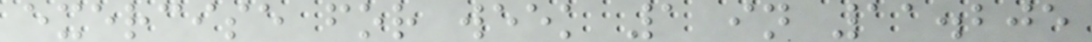exercise for week 1 in 11.205
